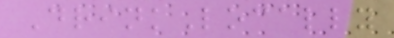DrinkLocally
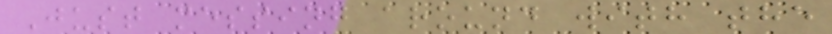Just messing around with the
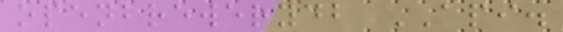openbrewerydb API.
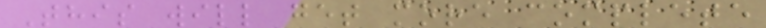This will get more complete
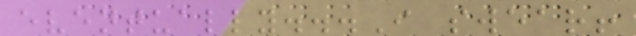eventually...I swear!
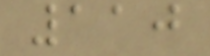110
